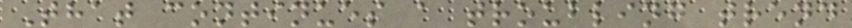That continues a troubling trend
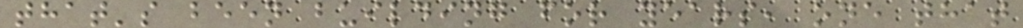that's been building for years, one that
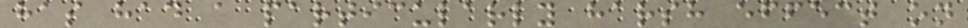has had a particularly harsh effect on
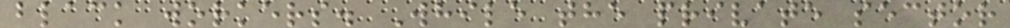black workers. While the private sector
